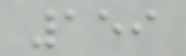159
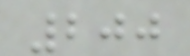200
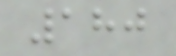180
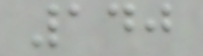140
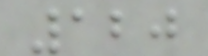120
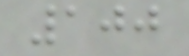100
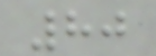80
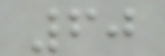60
